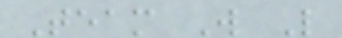Team W L
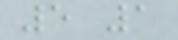5 1
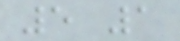5 1
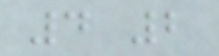4 2
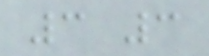3 3
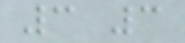3 3
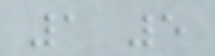1 5
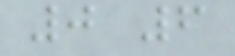0 6
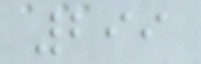299
